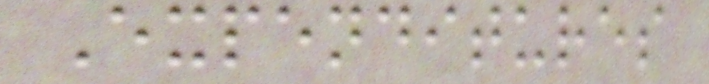Expenditures
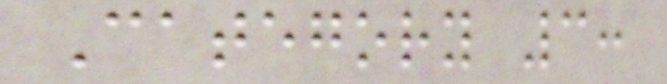Category 3:
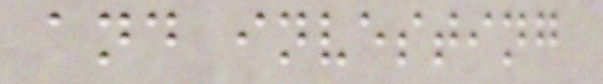and investing
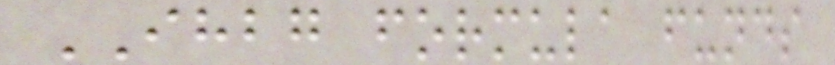IHBG formula funds
